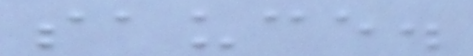sauce.
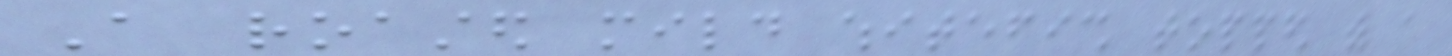A roasted mild whitefish topped with a
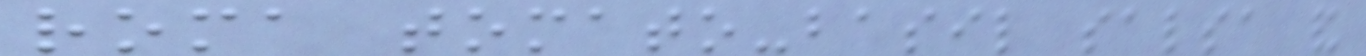roma tomato-basil salsa and
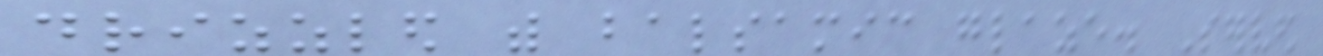drizzled with balsamic glaze. Served
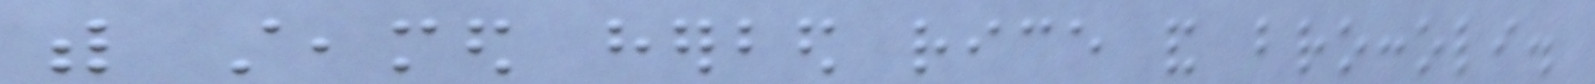with steamed herbed rice and broccoli.
